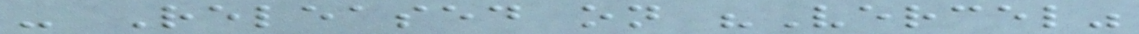- Released on "Vercel"
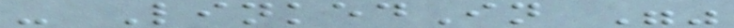- LinkedIn ""
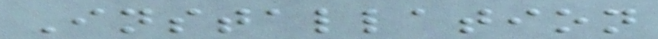Installation
